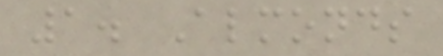1. Almonds
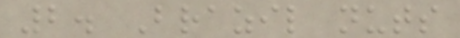2. Brazil nuts
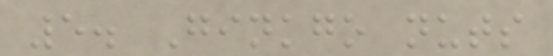5. Ginkgo nuts
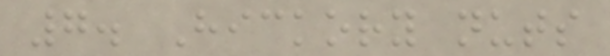7. Hickory nuts
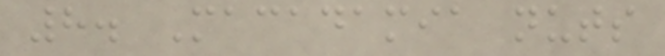8. Macadamia nuts
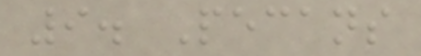9. Pecans
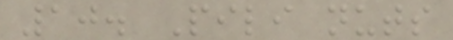10. Pili nuts
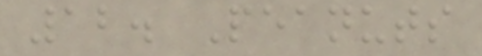12. Peanuts
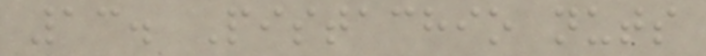13. Pistachio nuts
